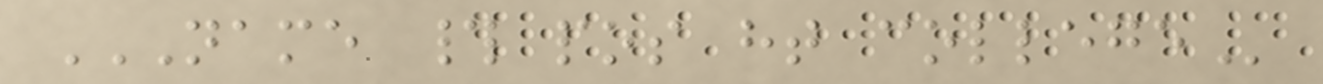NAME # POS HT COLLEGE
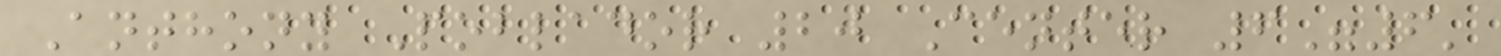Anthony Poblador 20 Center 6"6'
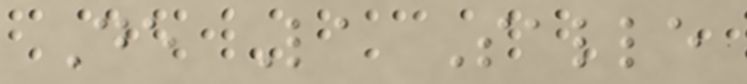De La Salle
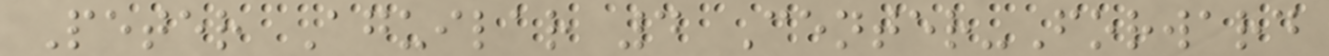Peter Aguilar 4 Center-Forward
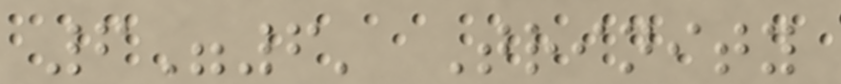6"6' Trinity
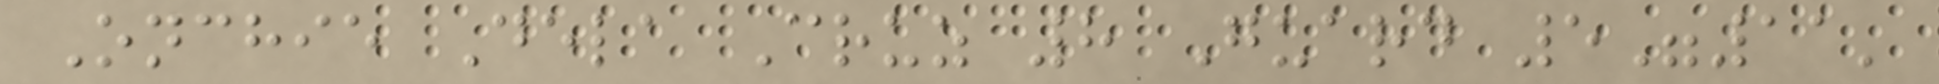Onchie Dela Cruz 8 Guard 5"11'
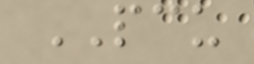PCU
